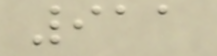911
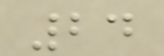24
